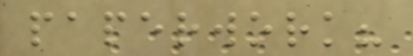paperwork?
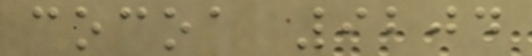cocoa 9204
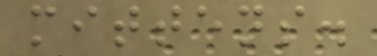mittens.
